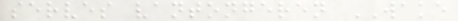serves vantongeren WAKE
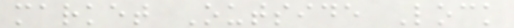market Outside Lock
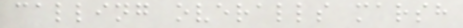calling overalls marsh
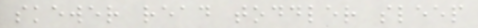skewer read toddler sleep
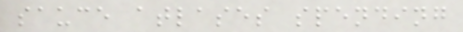sauce atlases spending
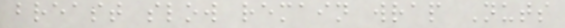breast slow remain wrap Nuts
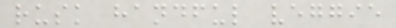rusk handful veggie
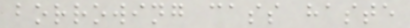borrowing cass haste
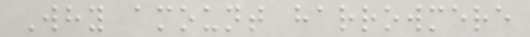Why amount harrowmere
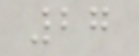27
